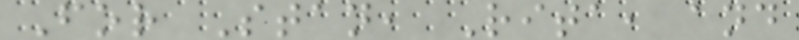For Stan, Rita, and
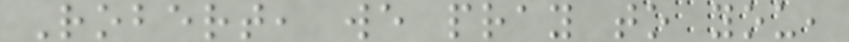Robert, we pray to you,
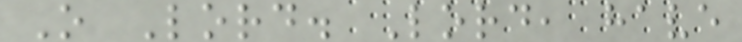O Lord. Lord, have
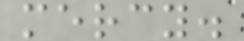mercy.
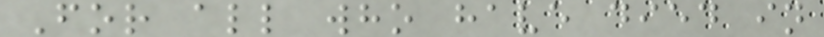For all who have died in
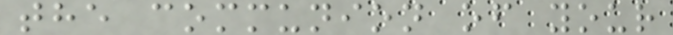the communion of your
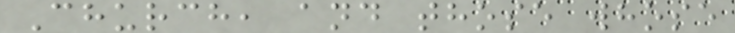Church, and those whose
